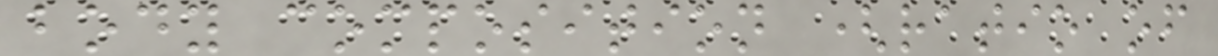body composition (ratio of
